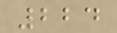224
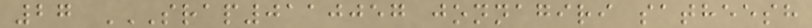27 SRAP0110057 JONNAGIRI SATHEESH
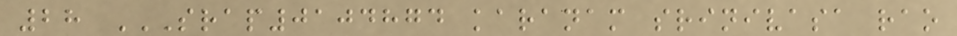28 SRAP0104874 KARANAM SRINIVASA RAO
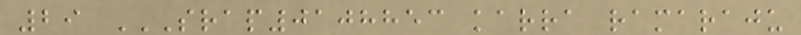29 SRAP0108853 KARRA RAMARAJU
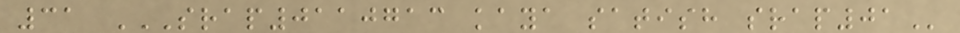31 SRAP0110713 KAYA SATISH SRAP01
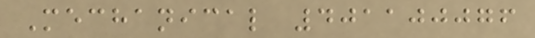Mechanical 401100076
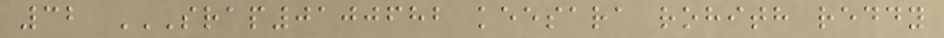32 SRAP0100682 KEESARA ROHITH REDDY
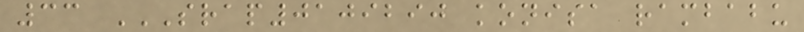33 SRAP0109290 KONISA RAMBABU
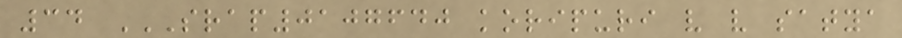34 SRAP0107640 KORIPURI V V SATYA
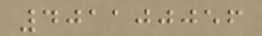401100056
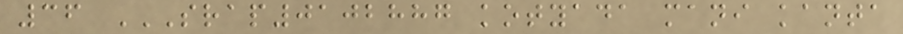36 SRAP0102887 KOTYADA MANI KANTA
